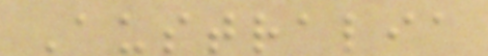Australia
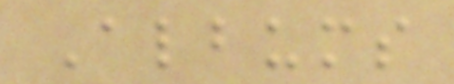Albums
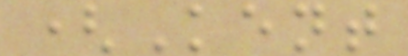(Kent
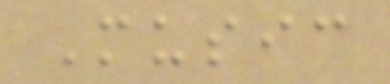Music
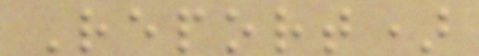Report)
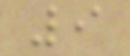9
